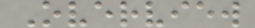Overview
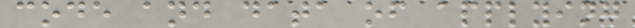code and data of applying
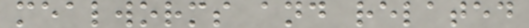mealworms and related
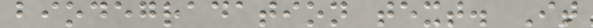biodegradation text. It
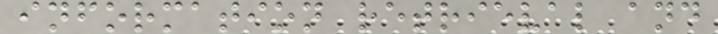information retrieval and
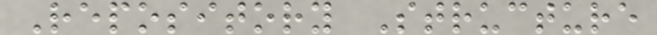Repository Structure
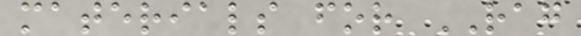materials for RAG
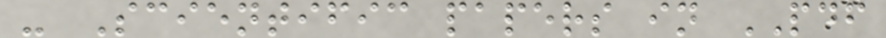- Scientific papers in PDF
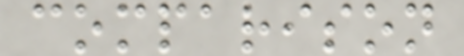comparison
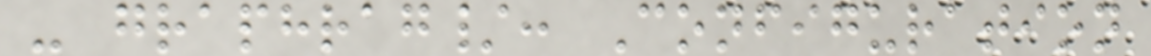- graphrag/: Configuration
